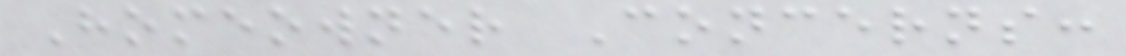Homeowner Concerns:
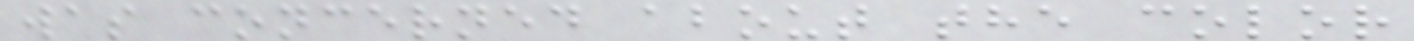was concerned about the color
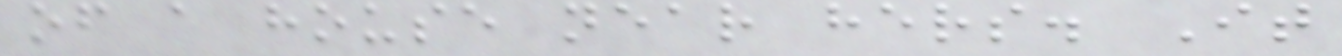of a house near hers. It
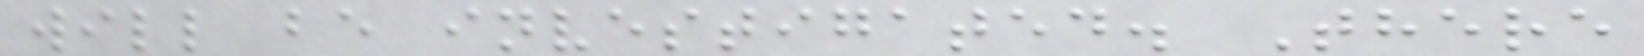will be investigated. There
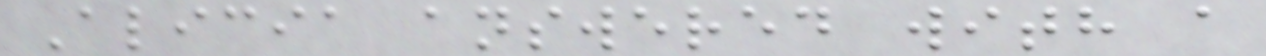Alicia answered with a
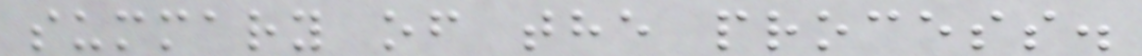summary of the process.
